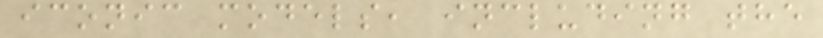iconic models, including the
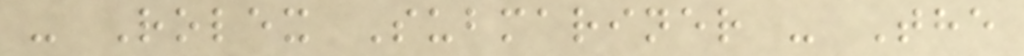- Rolex Submariner - The
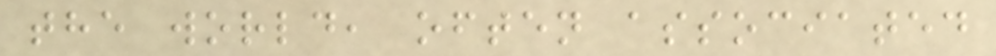the world, often associated
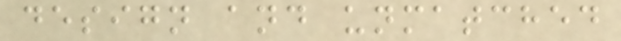design and unmatched
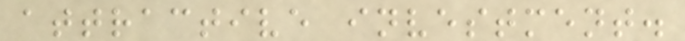attractive investment.
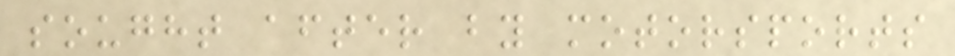sought after by motorsports
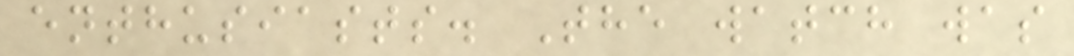enthusiasts. The watch was
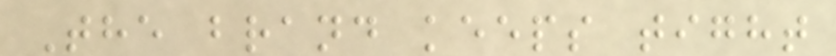The brand keeps tight
